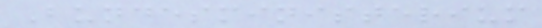Bundesministerium
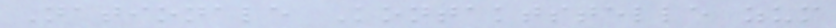Nationale Kontaktstelle zum
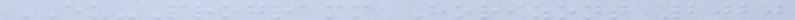EU-Programm Horizont 2020
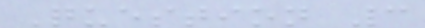Question 3
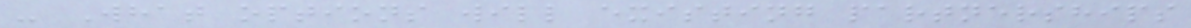- What options will existing partnerships
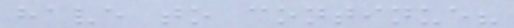have to continue?
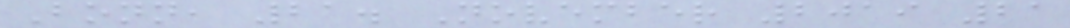Bonn, 21. November 2019 21
